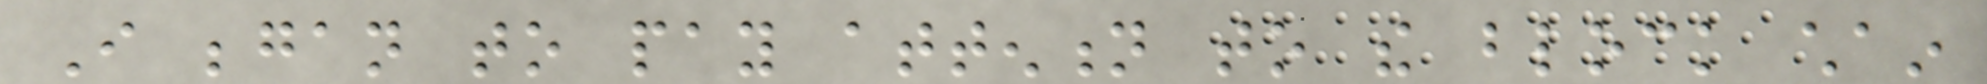I began to pay attention to the block chain
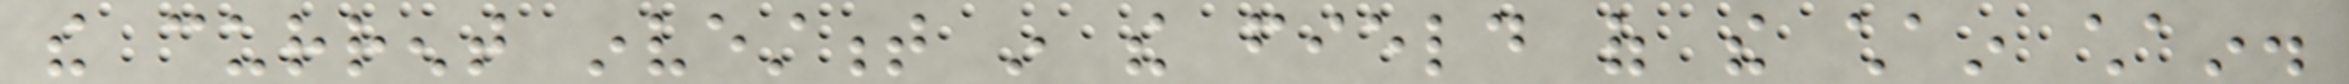the current investment in the field of the chain chain.
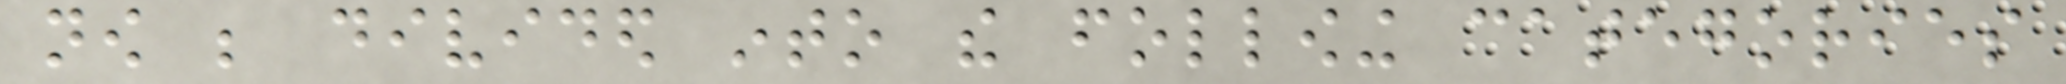now be divided into the following categories
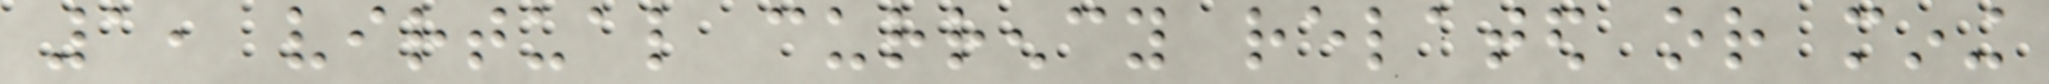1, virtual currency related or mining
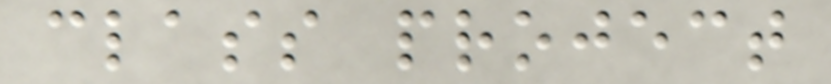class project
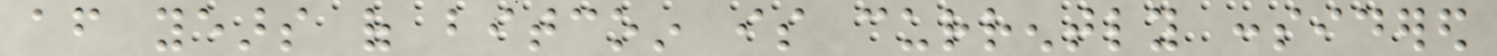after years of bitcoin is currently considered
